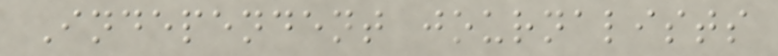Independent journalists
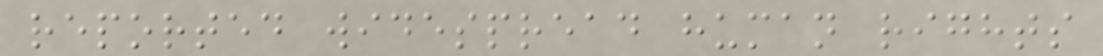reported widespread human rights
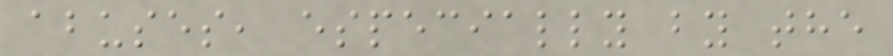abuses, especially by the
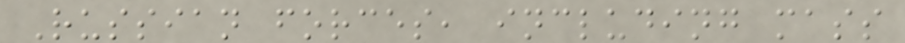Russian forces, including mass
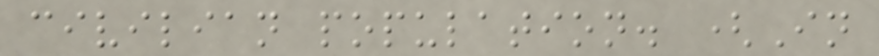civilian population. (In
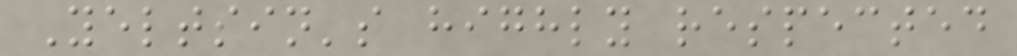Yeltsin's highly respected
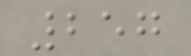257
